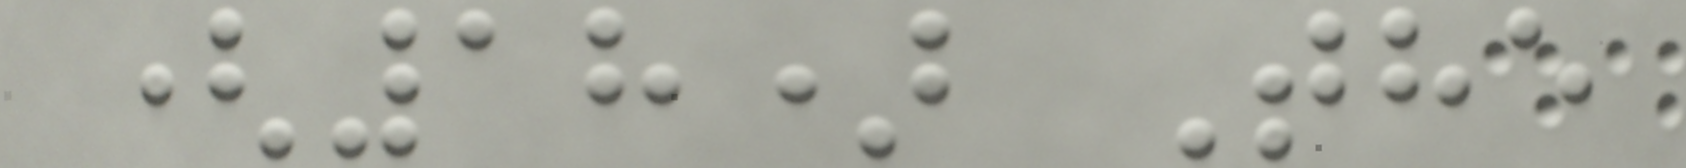(18) The
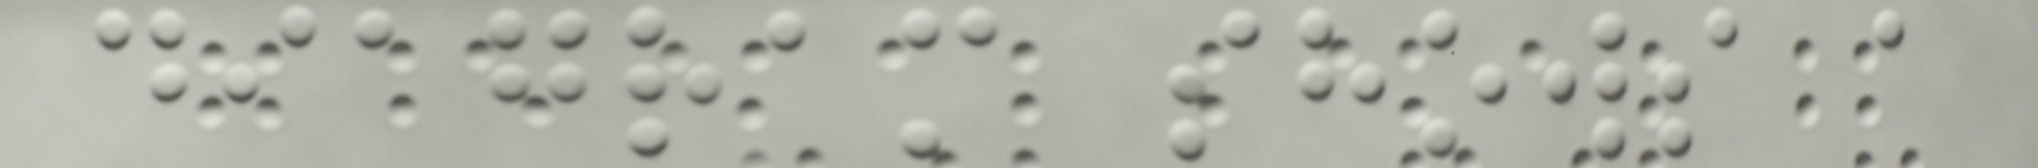diagram shows a
